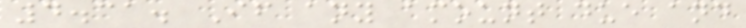4.31. If any amount due and
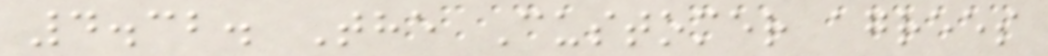4.32. The Customer agrees
